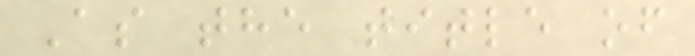As the title of
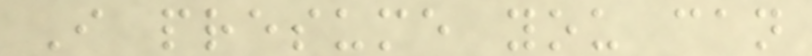I presume you can
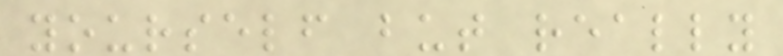yourself but really
